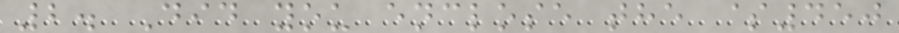2. Did you enclose the $450
